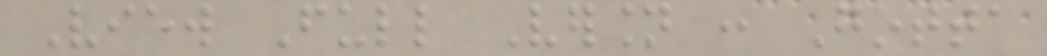View Full Version : Gotta
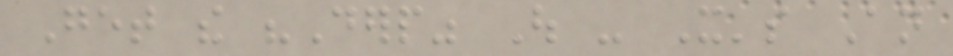Get the "Derp" Out - It's An
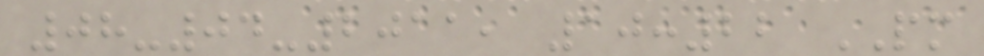08-04-2011, 10:22 PM
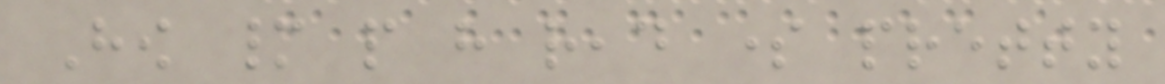How many people have read some pretty
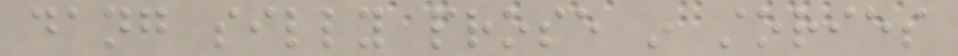dang silly prose in stories
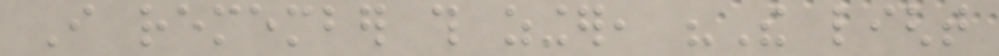I remember this zinger, "The light
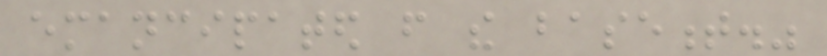emancipated from the basement."
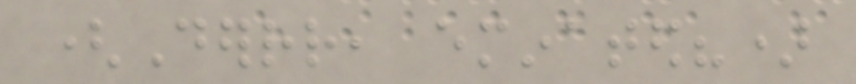(Derrr, eminated?)
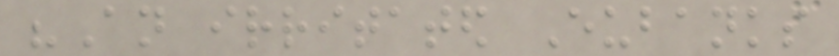"An irritated Eubanks
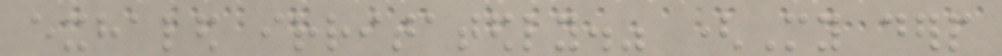exhaled irritatedly." (My derp
